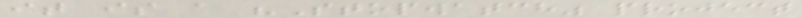it is a "Stopwatch" project
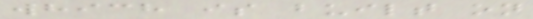which is built on
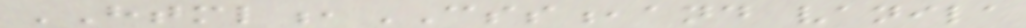HTML,CSS,and vanila
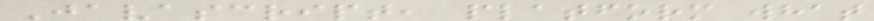Javascript, platform what
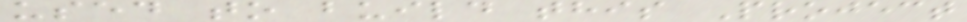used to build this Project
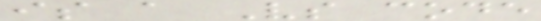is a Vs code
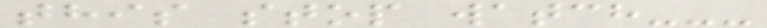this stop watch---
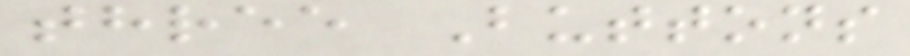three Buttons
